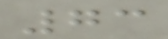73
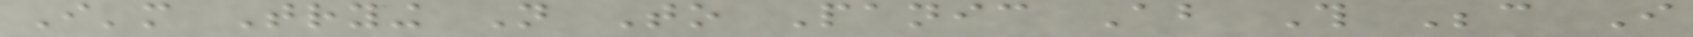I'm Trying Not To Panic About This Because I
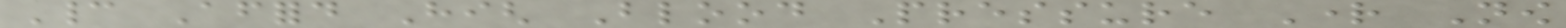Cannot Afford High Blood Pressure Right Now
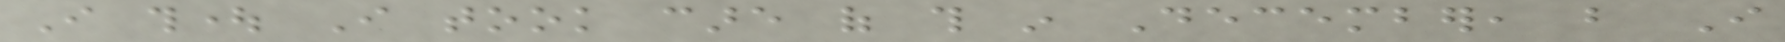I thought I took care of this in December, but I
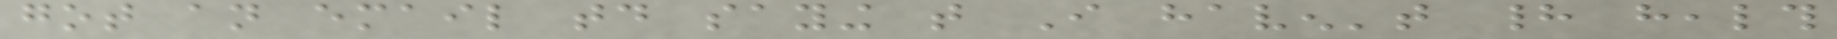got an email today saying that I haven't had health
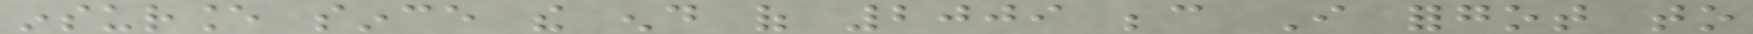insurance since the end of 2009 because I forgot to
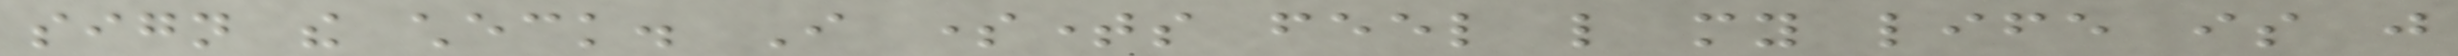sign the check. I sometimes feel like my life is just
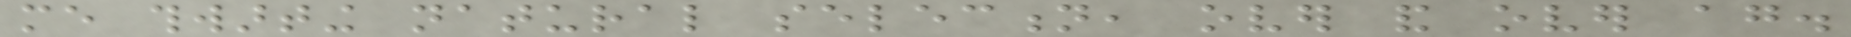me thwarting natural selection, over and over again.
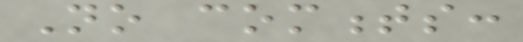No comments:
